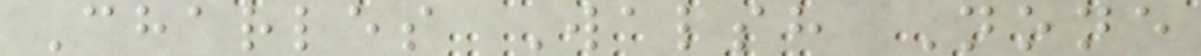Charles Walsh None
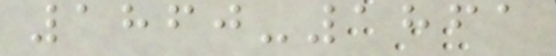1860-1861
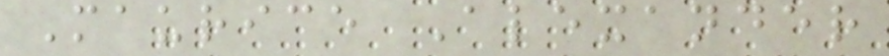Maurice Alexander
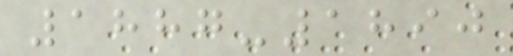1887-1890
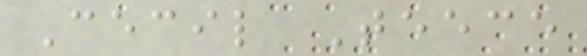Cecil Teece
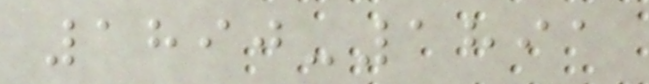1890-1891
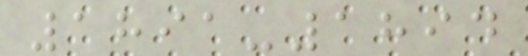1891-1894
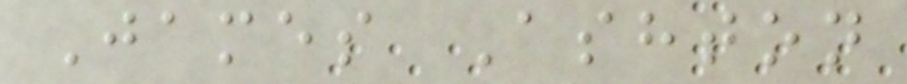James Ashton
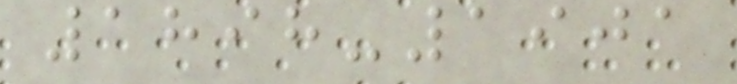1898-1901
